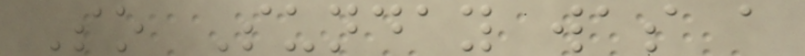So Sunday was a
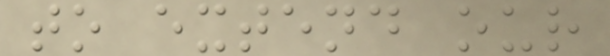to extend our
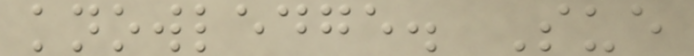knowledge. Sue
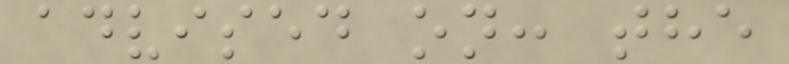advised on: the
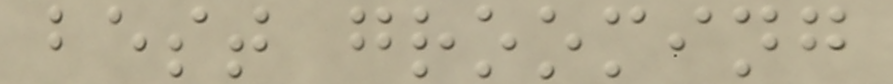best grooming
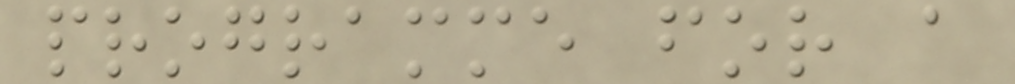programme for a
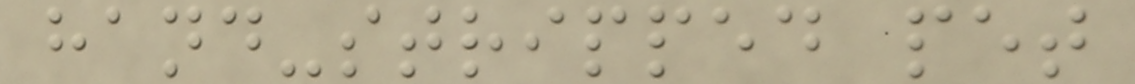hand-stripped pet
